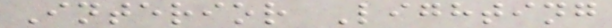Interior Lighting
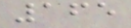165
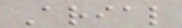Arial
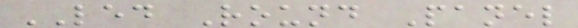LED Round Panel
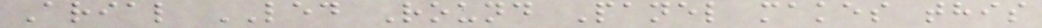Arial LED Round Panel makes this
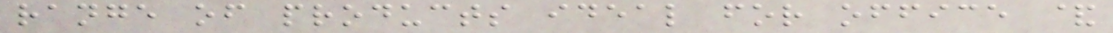range of products ideal for office &
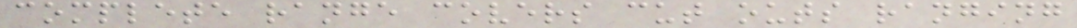complete range covers cut outs ranging
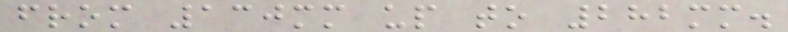from 130mm up to 282mm.
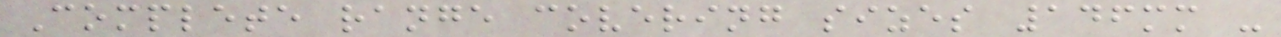Complete range covering sizes 146mm -
